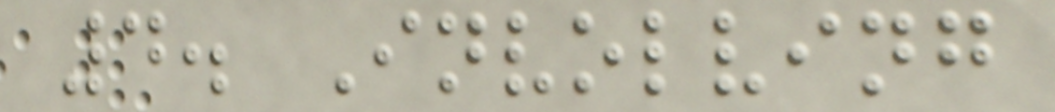4. Involving
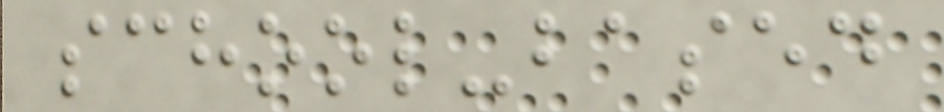school-based
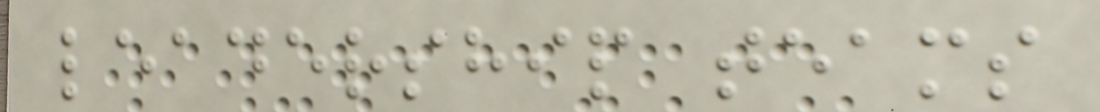leadership teams
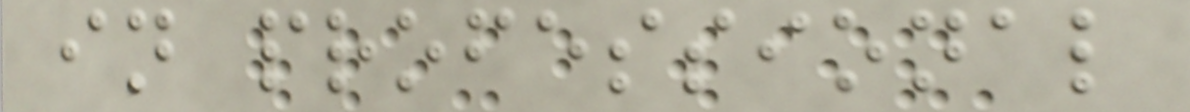in professional
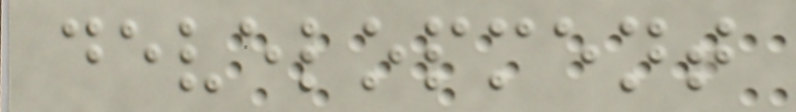development
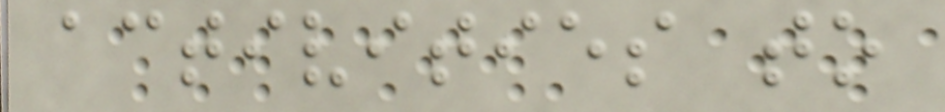activities to
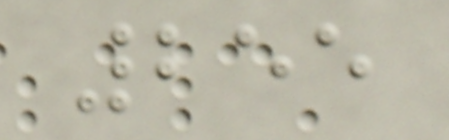255
